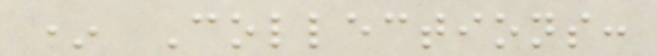* Collections:
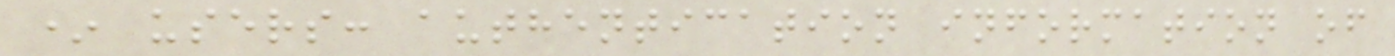* users: authentication information of
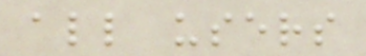all users
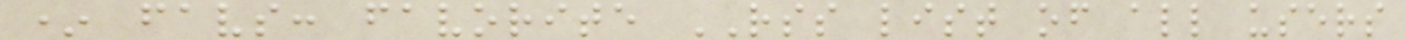* favs: favorite RSS list of all users
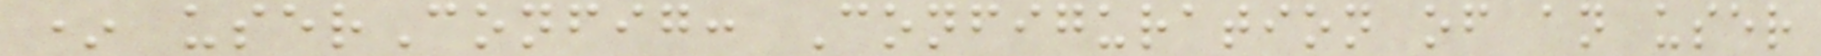* userConfig: Configuration of an user
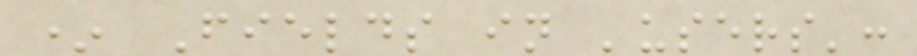* Fields in 'users':
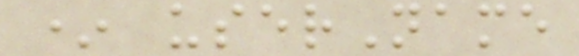* userName
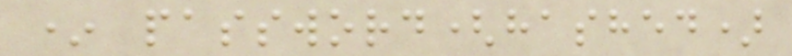* password(hashed)
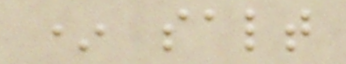* salt
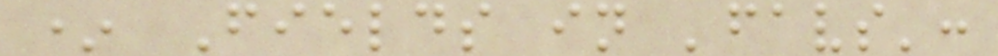* Fields in 'favs':
